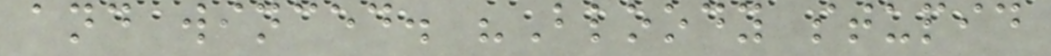and winced. "Bloody stupid
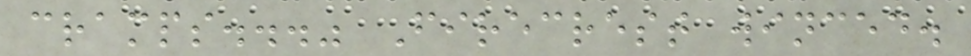cramps..." Firecrest winced.
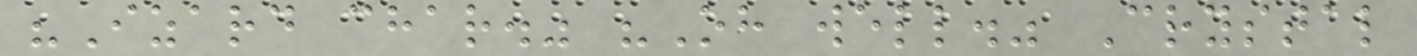"Izard char." "Oh well." Crystal
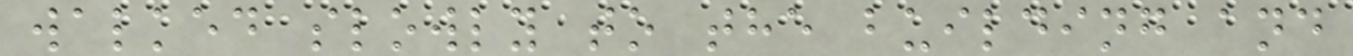walked slowly to the building and
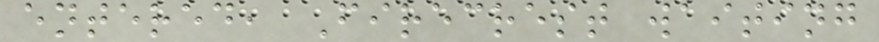entered, Firecrest waiting
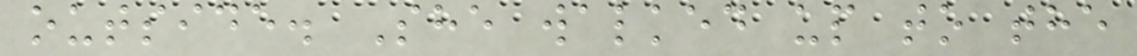outside. She walked up to the
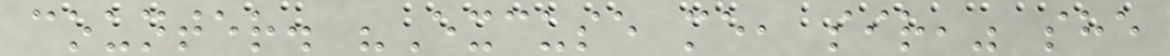counter. "Excuse me, sir," she
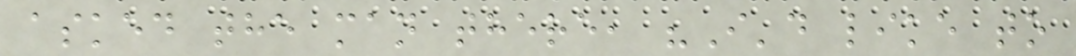asked the man there, "I'd like to
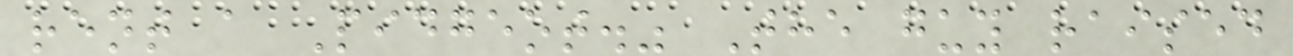rent a Pidgeot." The guy raised
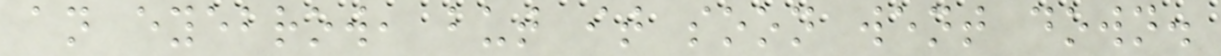an eyebrow, but it soon went down.
